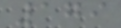179
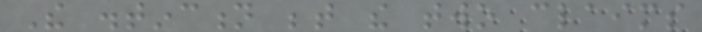The distinction between the two claims
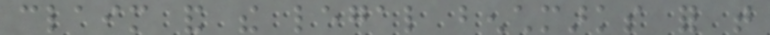claim and the legal benchmarks for that
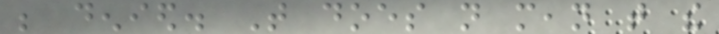be denied. That does not mean that the
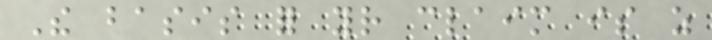The basis for your claim is as
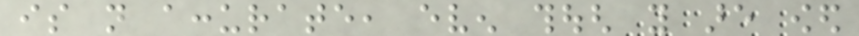is not accurate, even though you are owed
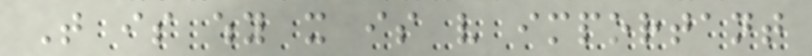That is why it is very important
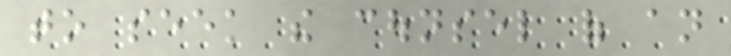to seek the counsel of an
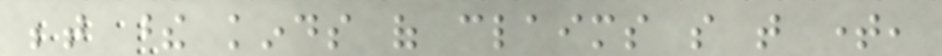between these kinds of claims so that time,
